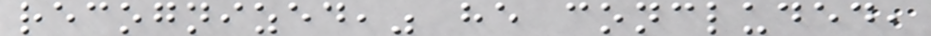recognized," he concluded,
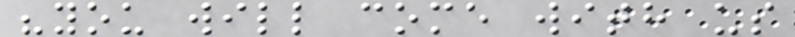"you will come with us
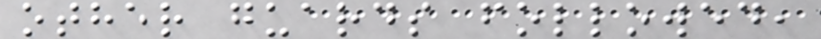other guards followed,
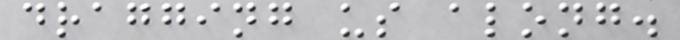dragging us along.
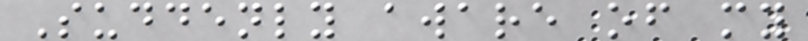Suddenly aware of my
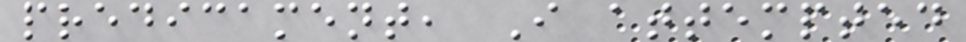predicament, I attempted
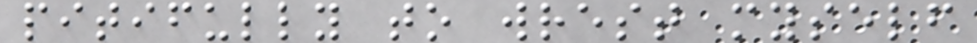pitifully to wrest myself
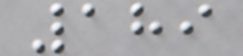189
